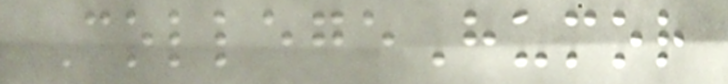CollegeHumor
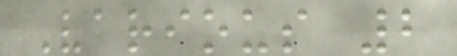Various 2
